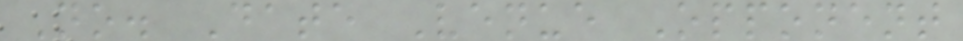No. Date Venue Opponent
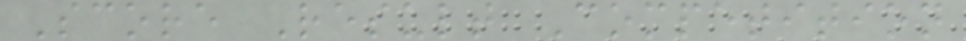Score Result Competition
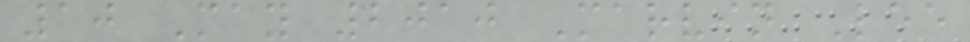10 May 2010 Marvin Lee
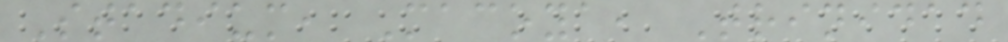Stadium, Macoya, Trinidad
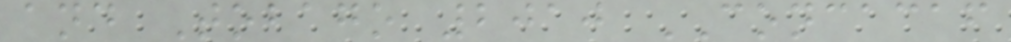and Tobago 2010 CONCACAF
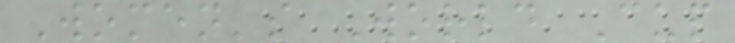Women's World Cup
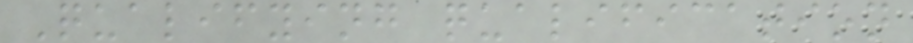Qualifying qualification
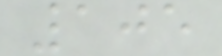105
